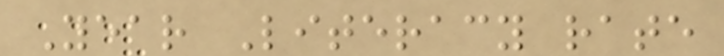Year Literacy rate
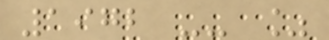1972 -- %
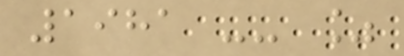1981 -- %
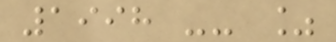1998 -- %
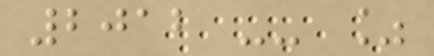2012 -- %
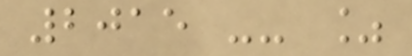2015 -- %
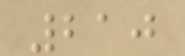210
